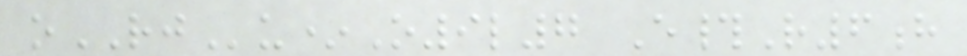oRJu*O9l7 E#R6h
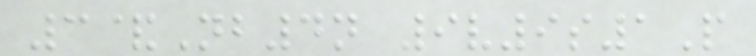3&Nb4n 9v9s1P
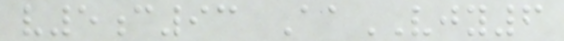v5c93 AaVJY6
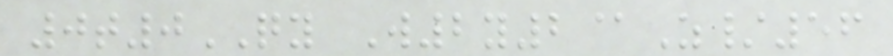0t0QY W2y2@Z/56
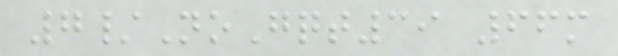7/NoGqt39 66m
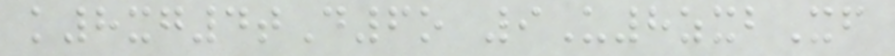k8xg4tD6o 9U8zxbXf
